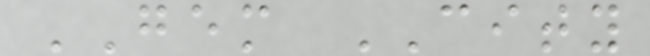GEM CITY
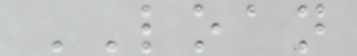LOAN
